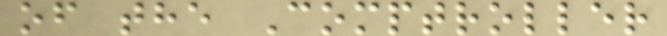of the Comptroller
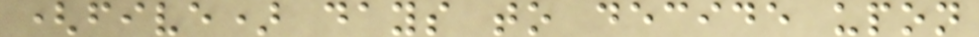(five) days to decide upon
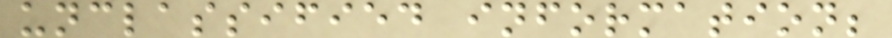unclassified information;
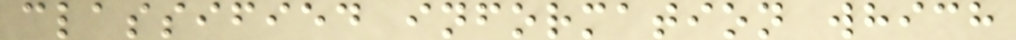classified information which
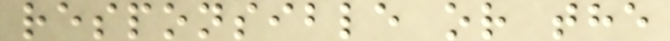responsible or the
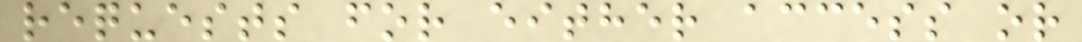requests for either access or
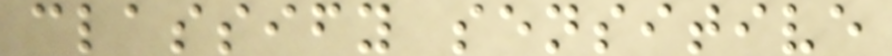classify sensitive
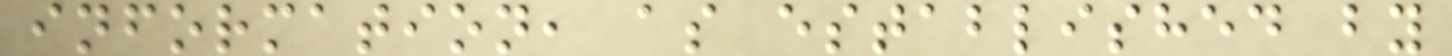information, as established by
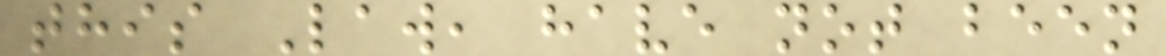this Law, have not been
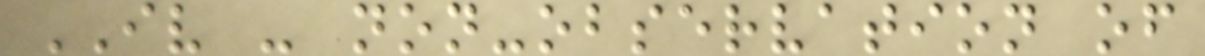IV - non-observation of
